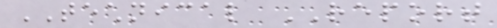TECHNICAL REPORT
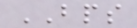BPS
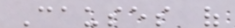Causes of
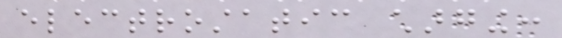electrostatic charging:
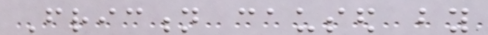Friction caused by
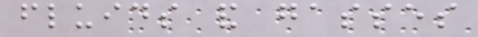fluids and gasses
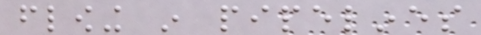flowing in pipelines
